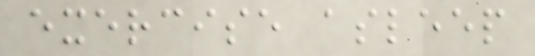exercise asleep
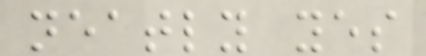neatly yes
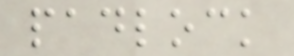padlock
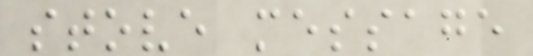stove message
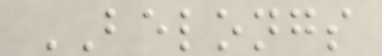BELONGS
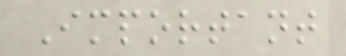Important
